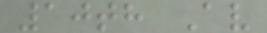10th Av
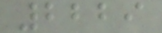2229
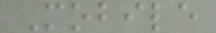Mobile
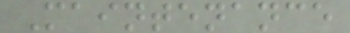Maintenance
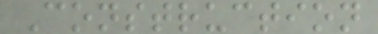Construction
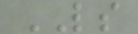LS
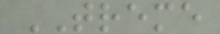TREME
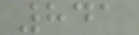841
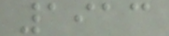1913
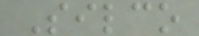Silco
